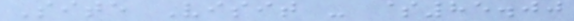Site Visit - $85.00
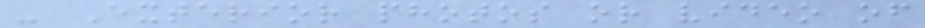- Exterior photos or video of
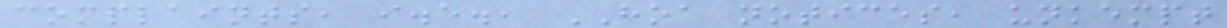complaints, i.e., HOA notices, unkempt
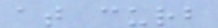at curb
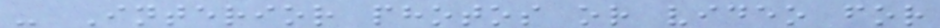- Interior photos or video for
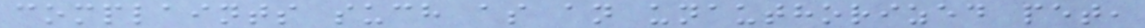complaints such as an unauthorized pet,
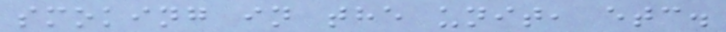smoking in the unit, etc.
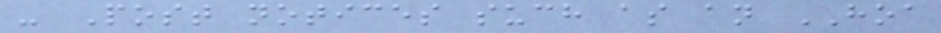- Post notices such as an HOA
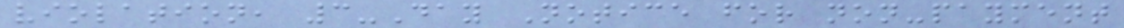violation, 3-Day Notice for non-payment
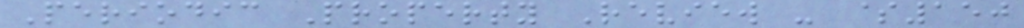Periodic Property Review - $150
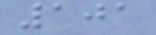101
